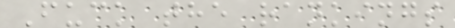Fuck the rankings
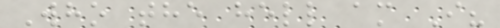Who the hell am I?
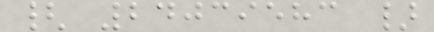{ 24039583 }
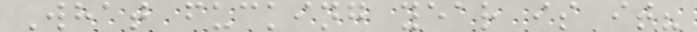What fucking year is it?
